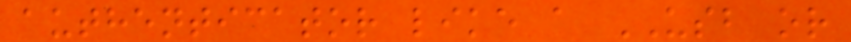authenticator like a USB or
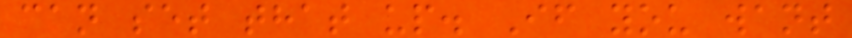can set that up. If you want
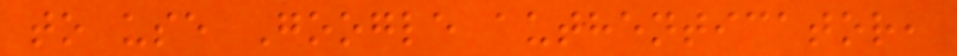to use Google authenticator,
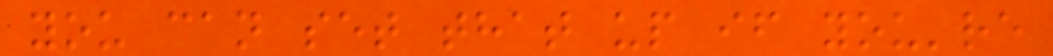you can set that up if you're
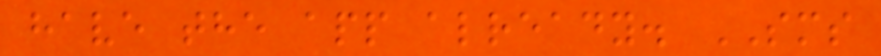have the app already. SMS
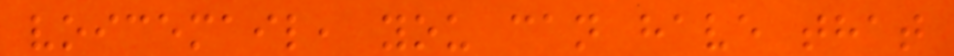voicemail, you can have that
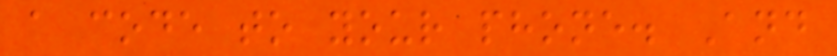a code to your phone. And
